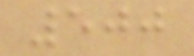500
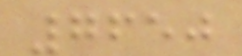7650
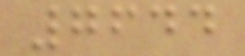7644
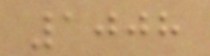1008
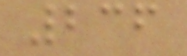236
